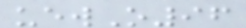uewO96
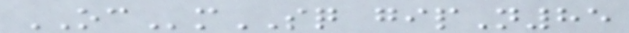OCmSQ gipN85
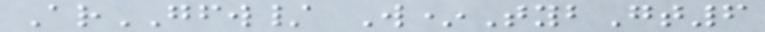ArGFW/ W*TybGt6
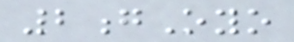2gOyo
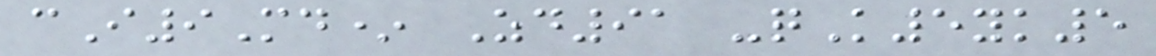cI9Md* Zd91 -qK5yk5
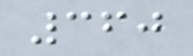360
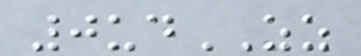0udZZ
